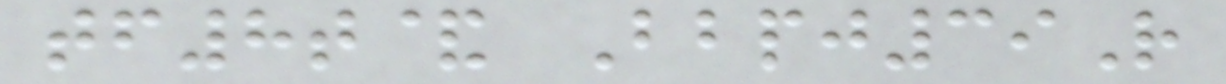tf8t& Bbpj39R
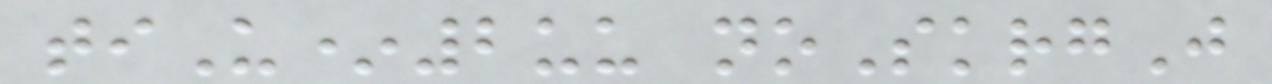tiU*2uu noSkrgJ
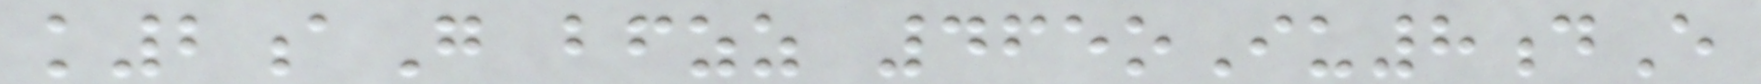k2aG bfzz 465oIu8dE
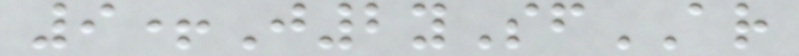9+J2ySfAR
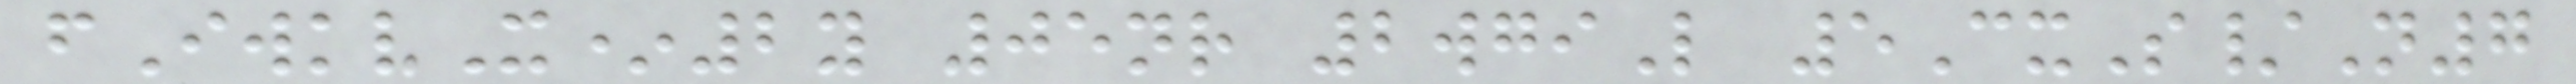fIwkvX*2y 05nr 2wgiL 5CxS/N7
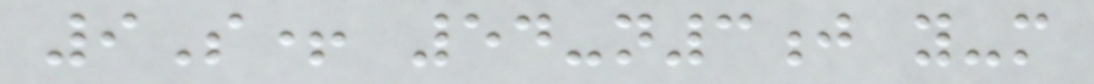9S+ 54-n3j y-m
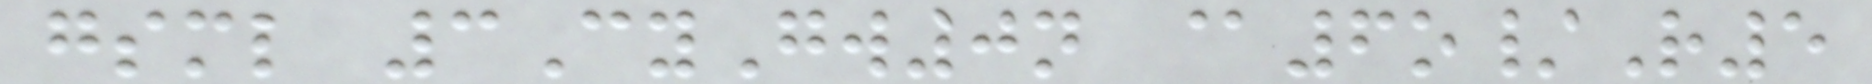gsml 3CyGw0n @6o/R5
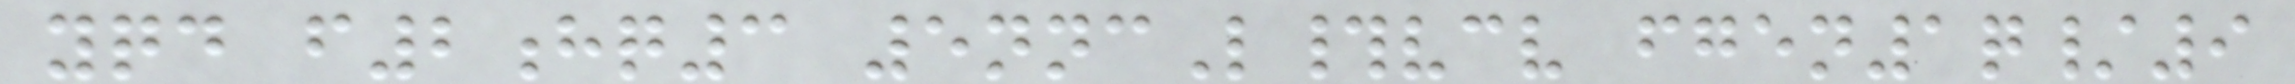yqd f2hq3 5nncL#vcv fgen1q/9
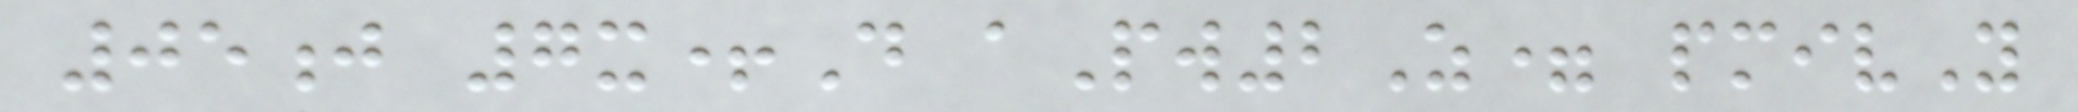05j 7x+D aPw2Z= pmivY
